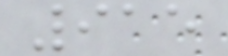915
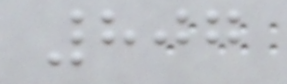807
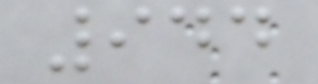944
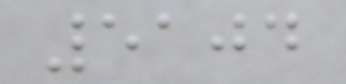5104
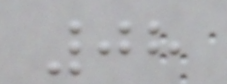08
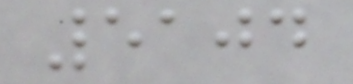5104
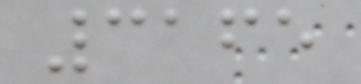3165
